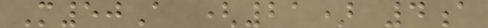M50A (21) 4a
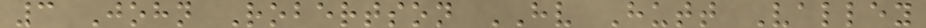3 John Robertson HV Hutt Valley
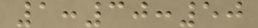1:30:50
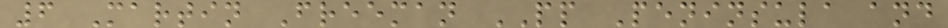6 Martin Freeman PP Peninsula and
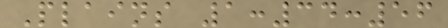Plains 1:34:56
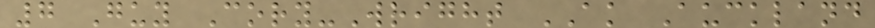7 Guy Cory-Wright AK Auckland
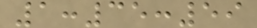1:35:59
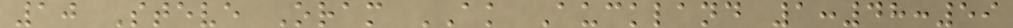10 Steve Oram AK Auckland 1:48:59
